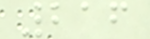216
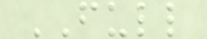FULL
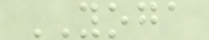YOGA
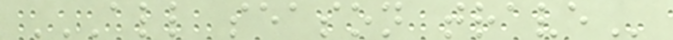ALL SEASON TRAVE
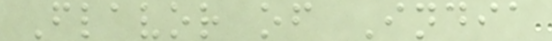Flavor of India
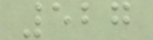527
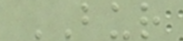BUR
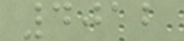4012
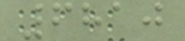6810
